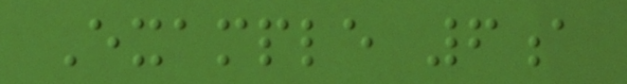Example 6a
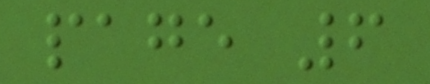page 6
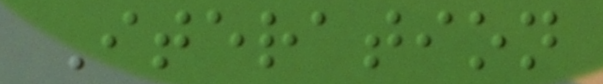Iteration
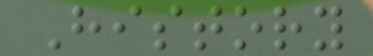History
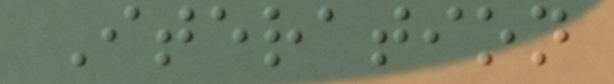Iteration
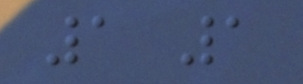1 1
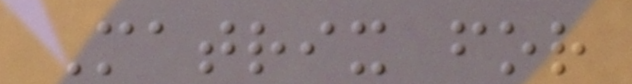Matrix for
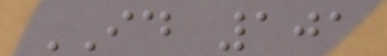ID 101
